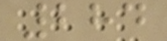284
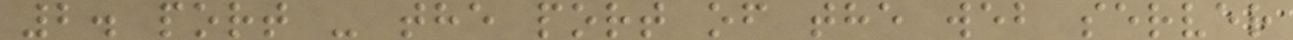2. port - the port of the web server
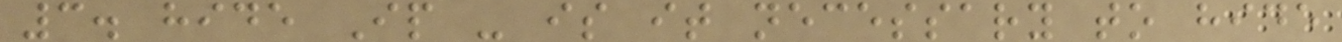3. hide Ip - is it necessary to hide
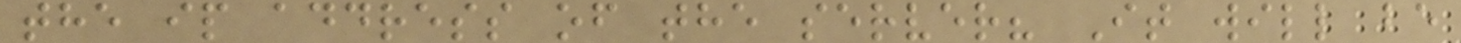the ip address of the server? It will be
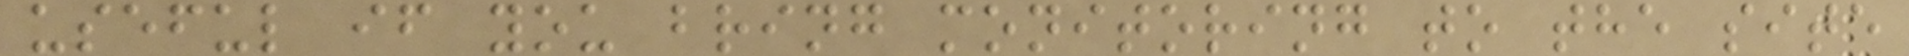useful if you bring monitoring to the site
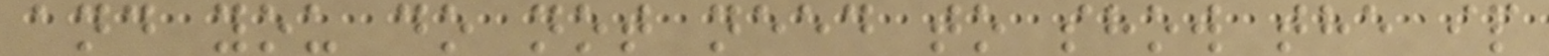and you do not need to show the ip
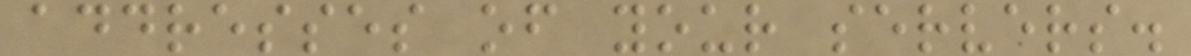addresses of your servers.
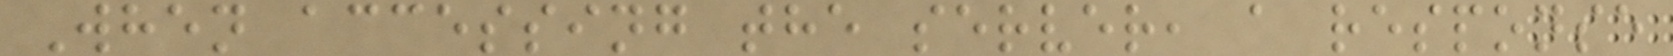When accessing the server, a response
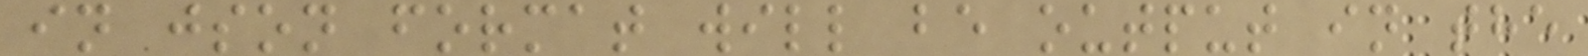in json format will be output in the
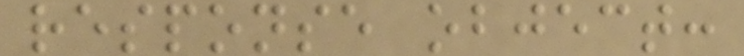response object:
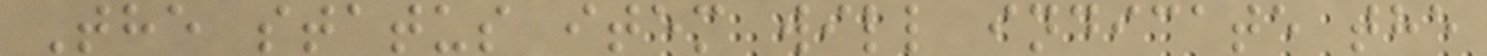The status item will indicate the
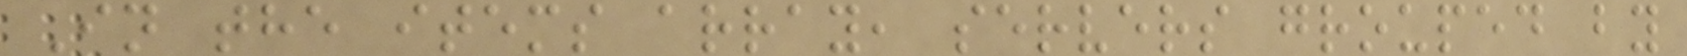In the items array, servers grouped by
